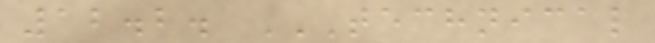12.2. TECHNICAL
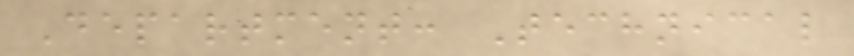Department: Technical
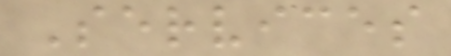Services
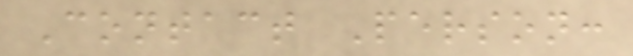Contact Person:
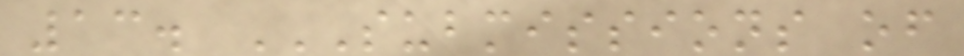13. SUBMISSIONS OF
